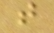t
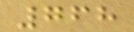768
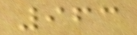963
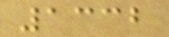1332
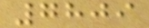7809
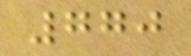770
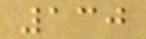130
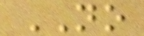NO
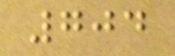704
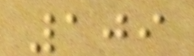109
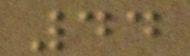44
